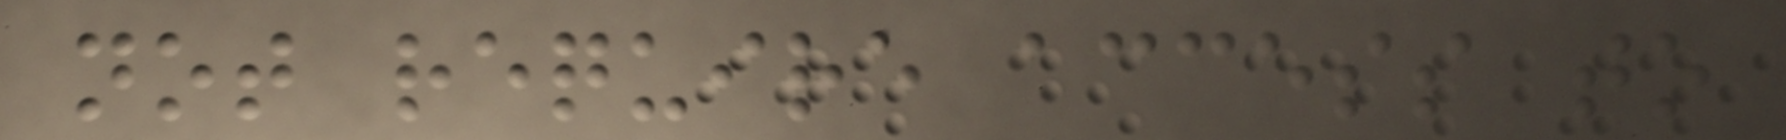not require access to
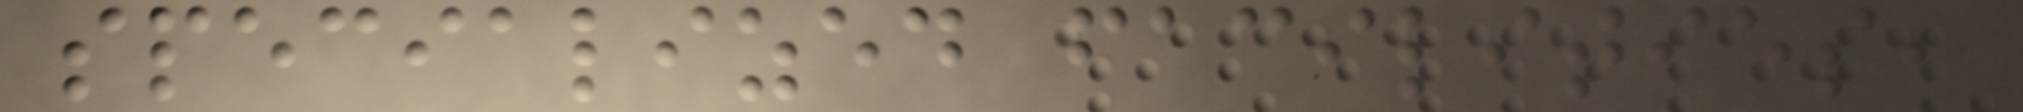specialized facilities,
